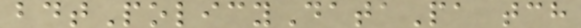bdtPolicyDataPa tch
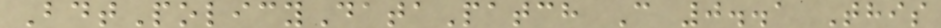BdtPolicyDataPatch C 0..1 This
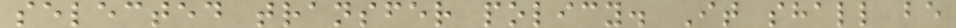selected transfer policy. It shall be
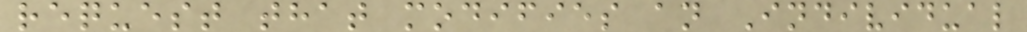request that modifies an Individual
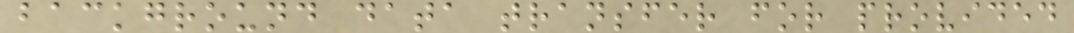background data transfer for provided
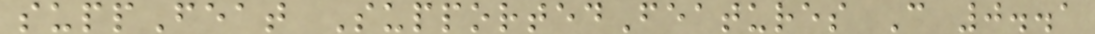suppFeat SupportedFeatures C 0..1
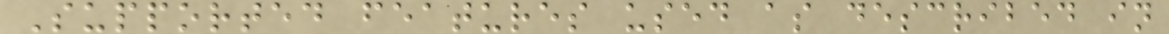Supported features used as described in
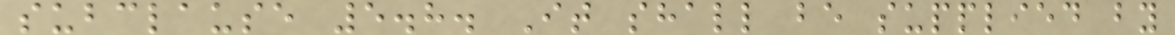subclause 5.8. It shall be supplied by
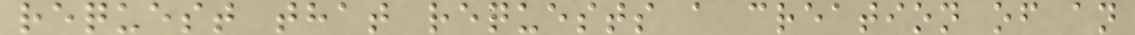request that requests a creation of an
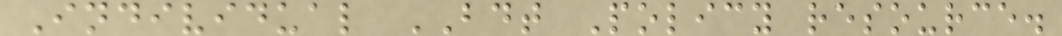Individual BDT Policy resource.
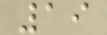19
